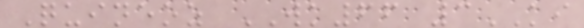Quineoz WK66 3KI
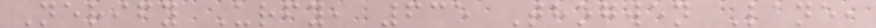Nerify Urfy, 635 Thogwen Lane,
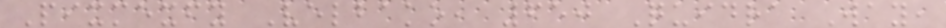Pixmexfy Velbako, 650 Quidra Way,
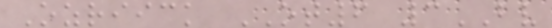Ozriick OT6 3BV
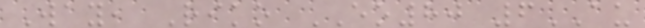Way, Riko EO80 6AU
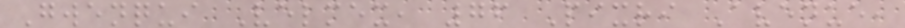Gwenqui Velmex, 76 Pixri Avenue,
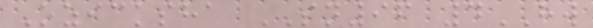Ozicksha SN96 4HW
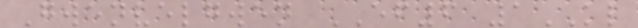Gwenvelgwen EF6 1KL
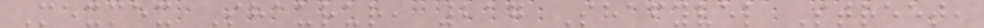Mexmex Shaurur, 217 Shafyvel Street,
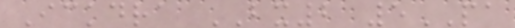Ickdra BX2 5PA
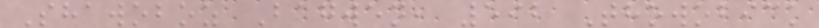Shawoboz Bagwen, 592 Thowobick
